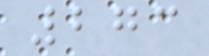273
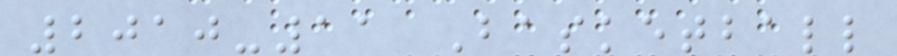2010-11 Basketball
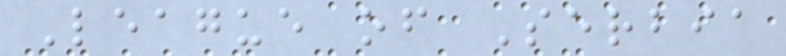League of Serbia
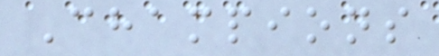Champions
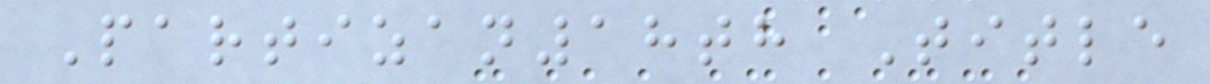Partizan18th Title
